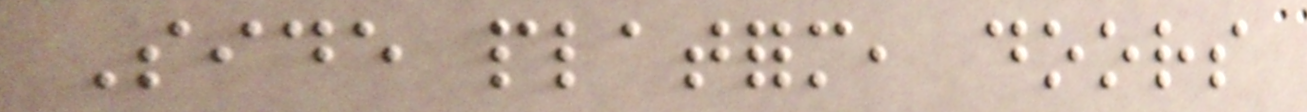Side platform, doors
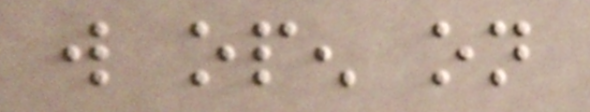will open on
